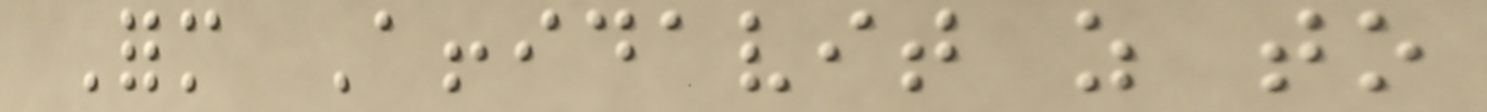Form Affidavit as to
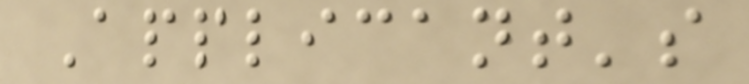Applicant's
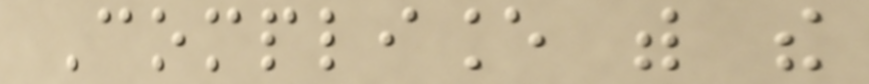Compliance with the
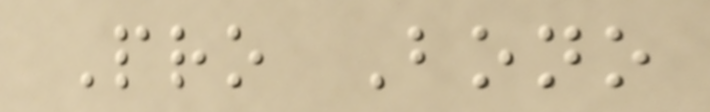Pro Bono
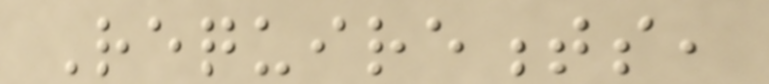Requirements,
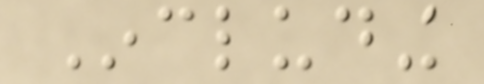Including
